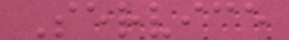Service
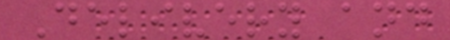Delivery and
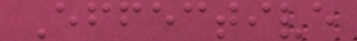Effective
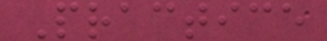Practice
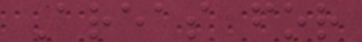Areas for
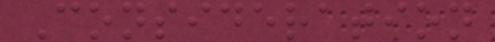Consideration
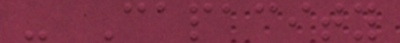- Capacity
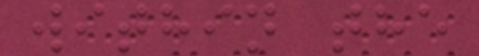within the
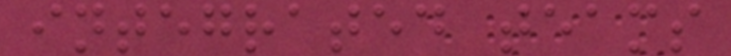integrated teams
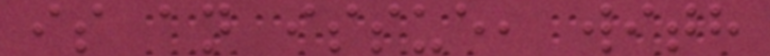is an issue, with
